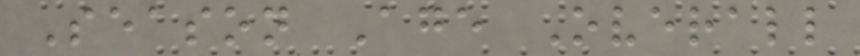Season Age Overall
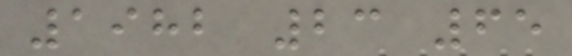1982 23 65
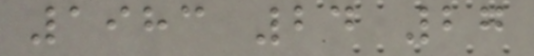1983 24 27
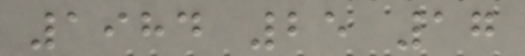1984 25 17
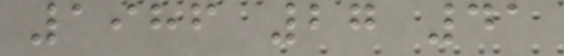1986 27 41
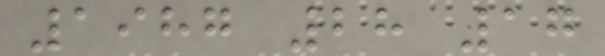1987 28 17
